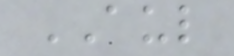AUL
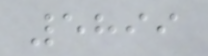5899
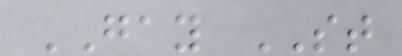GAY ST
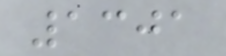1301
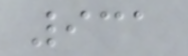931
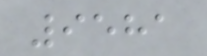9581
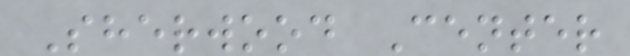Sherwood Center
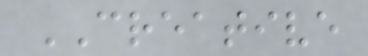CREATIVE
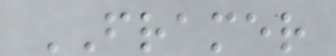FRAMER
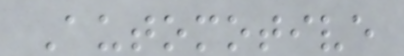Automotive
